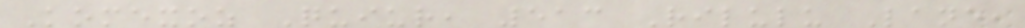Komexoz Quiur, 513 Rilulu Lane,
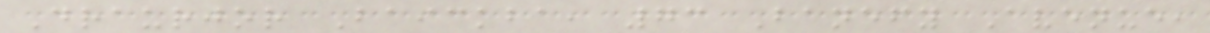Draurjor Baickba, 73 Banefy Avenue,
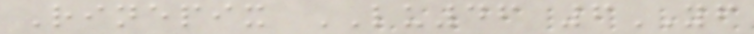Rinepix LU46 6YF
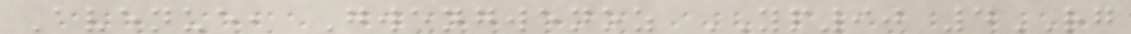Avenue, Gwengwenoz YP90 4RG
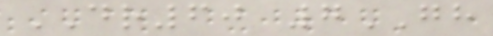DR60 7GH
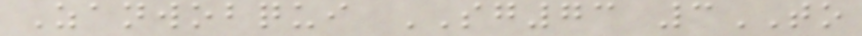Zanwobqui SG73 3TO
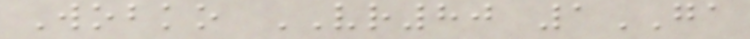Wobko VR80 1GA
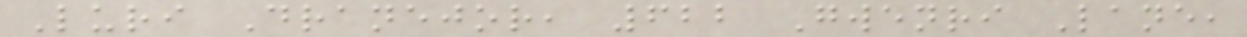Luri Dranejor, 622 Gwenri Lane,
